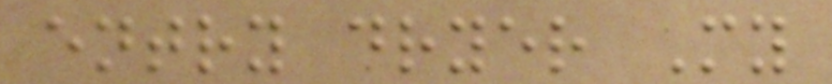entry dryer My
